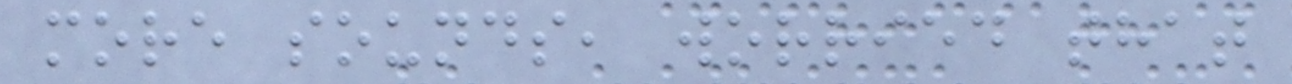more sounds, worried that
